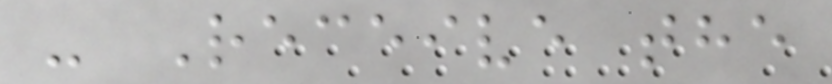- Receive the
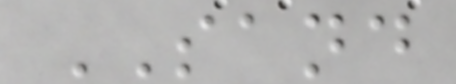SAND
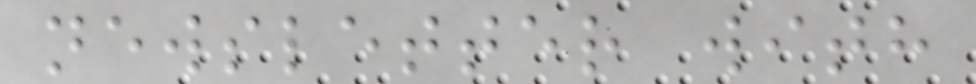newsletter with
